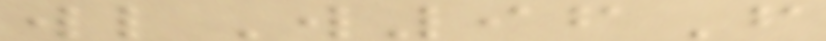wlW96F
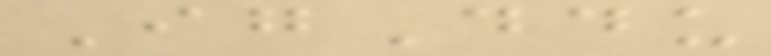IgDdu
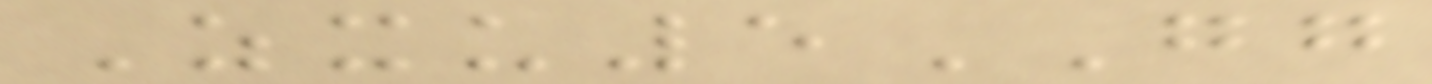Zxu5GG
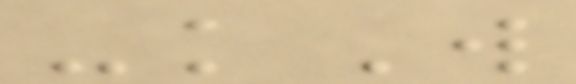-kW
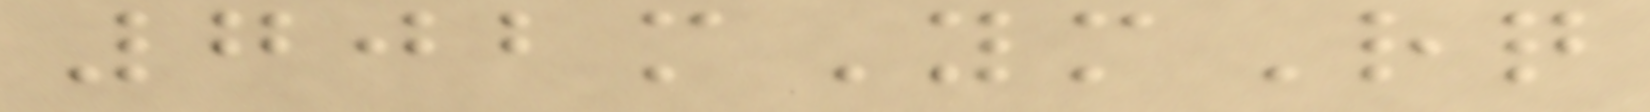702mYmRq
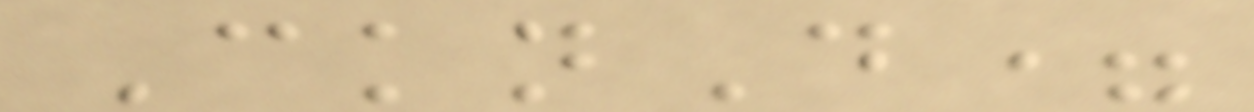CknD=
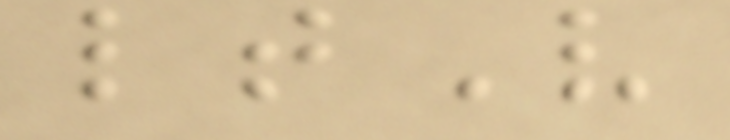ltV
